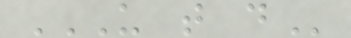U T D
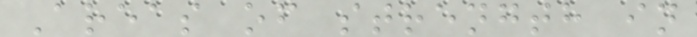Areas of strength in
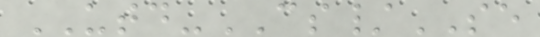UTD-CS/SE
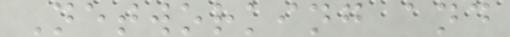Networking and
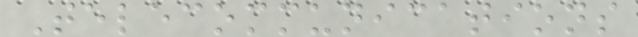Telecommunications
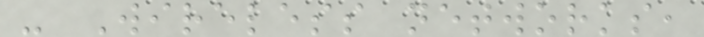- Wireless networks,
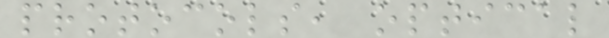protocols, optical
